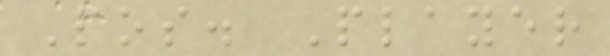Pos. Player
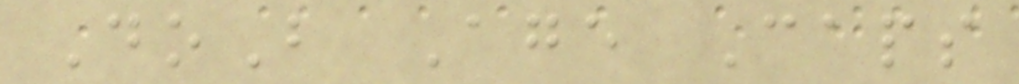DoB Age Caps
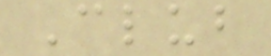Club
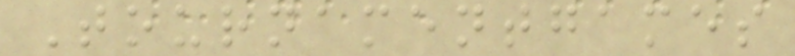Tournamentgames
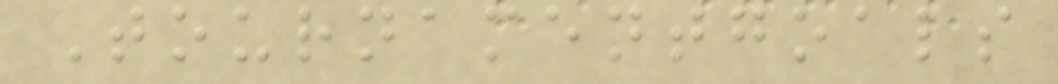Tournamentgoals
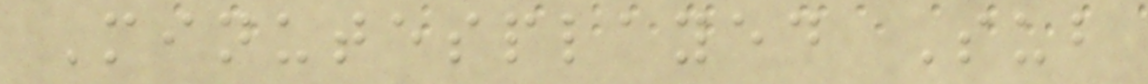Minutesplayed Sub
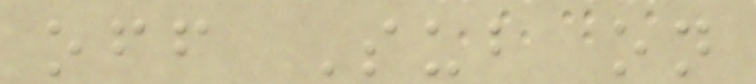off Sub on
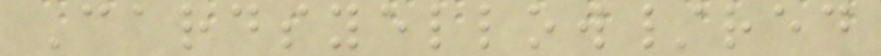Cardsyellow/red
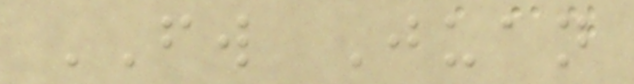FW Juan
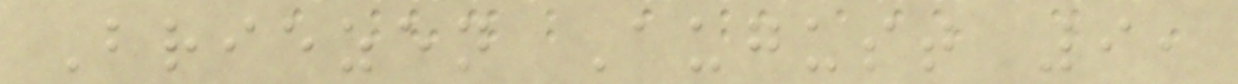Briezen August 9,
